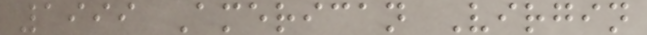1999 American Virgin
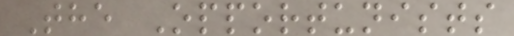The Opportunists
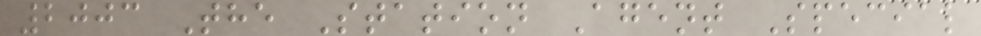2003 The Station Agent Special
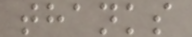thanks
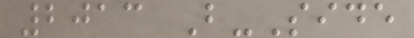2013 B-Side
